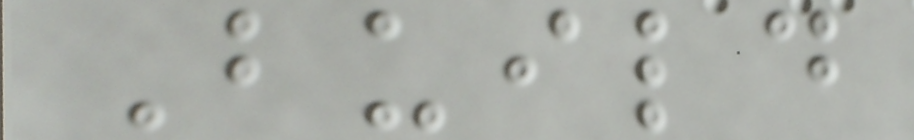Build
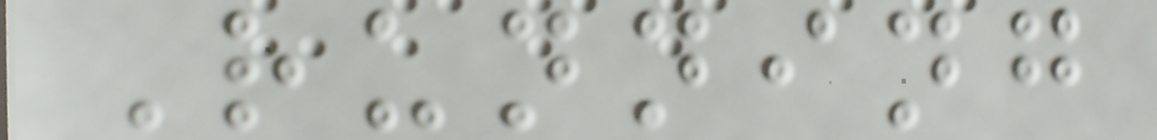Running
